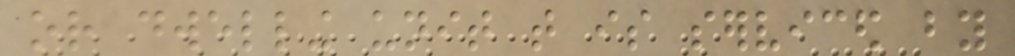or dwelling unit that is serviced by
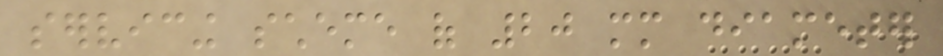servicing scheme of 20 mm diameter
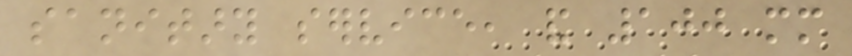sanitary service, and 100 mm
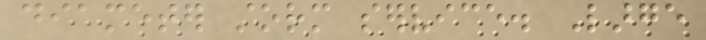diameter storm service. Large
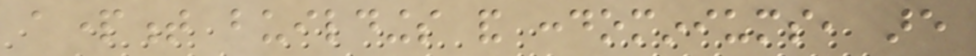apartment buildings and condominiums, are
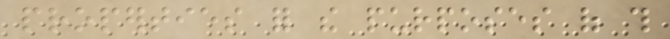properties for the purposes of this
